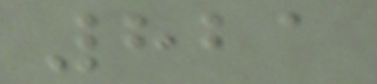821
